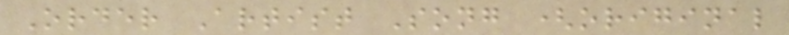Order Artist Song (original
